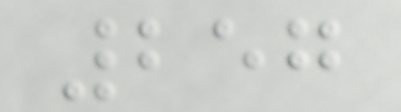257
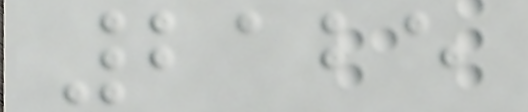2125
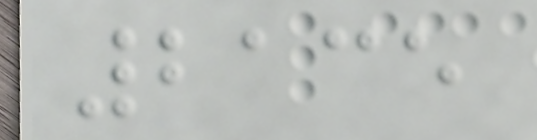2135
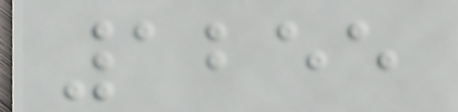1255
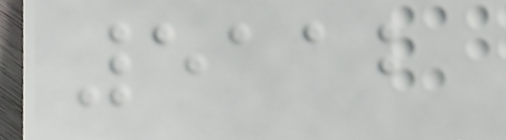5112
